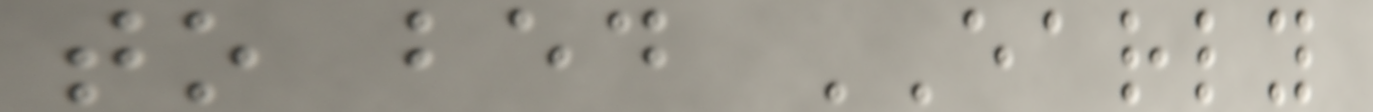to bed EARLY
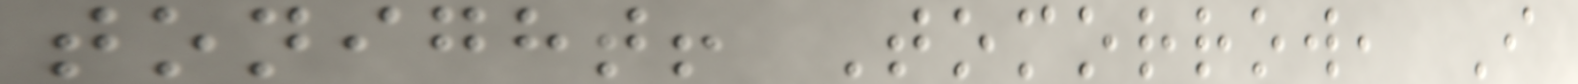tonight! Tomorrow, I
